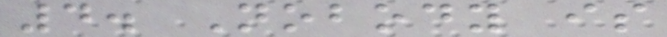4. Nobody is
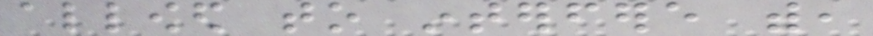allowed to interfere with,
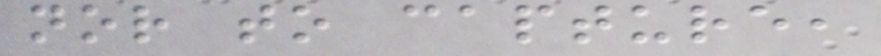nor to capture,
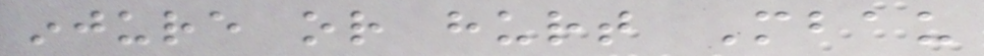injure or hurt Mbau
